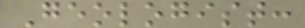Geologist:
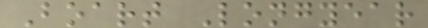Boart Longyear
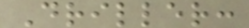Driller:
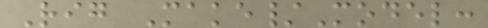Rig Make/Model:
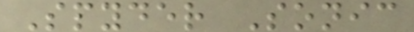Spyder Sonic
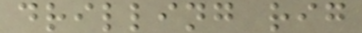drilling rig
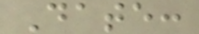Date:
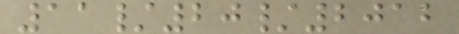11/20/2012
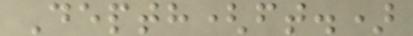Depth(ft.)
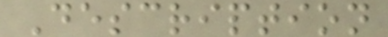Description
